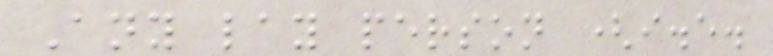Any lay person (i.e.
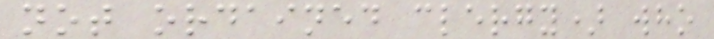not ordained clergy) who
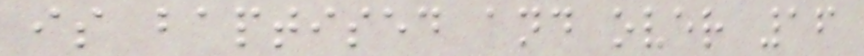is baptised and over 16
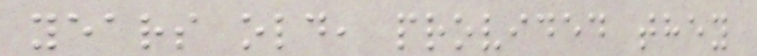years old, provided they
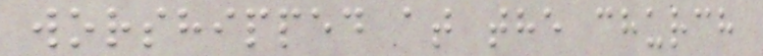worshipped at the church
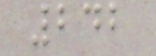242
